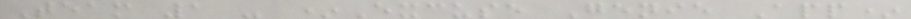Team 1 - *Excuse Genie App*
